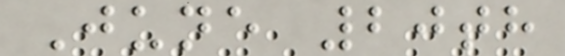June 20th
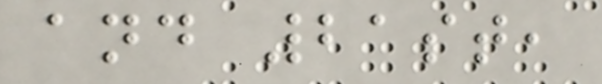and 21st,
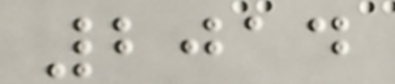2014
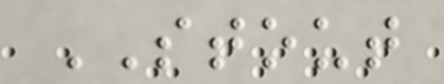STOUT
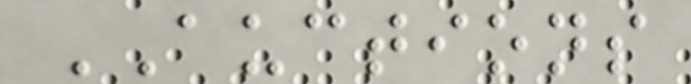AUCTIONS
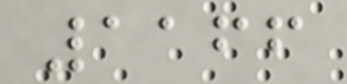1166
